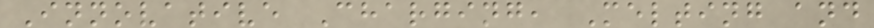Innovative Charging, Melting and
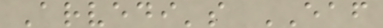Arvedi's EAF
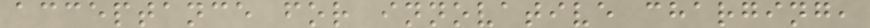acceptance for innovative charging,
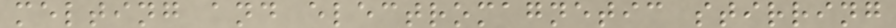melting and electromagnetic stirring
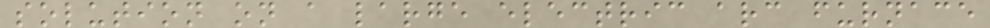solution on a large electric arc furnace
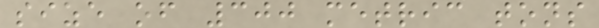size of 300 metric tons
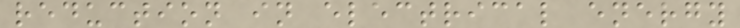reduction in electrical energy
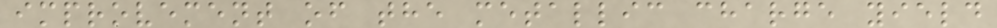improvement of the metallic charge yield
